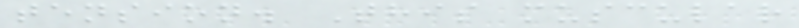tension. This muscular
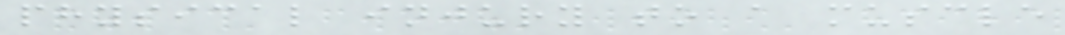physical injury to a muscle
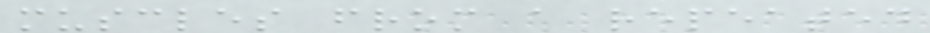muscles from a repeated
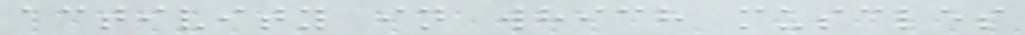activity in which muscles
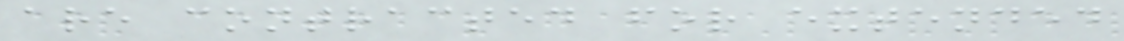are contracted for extended
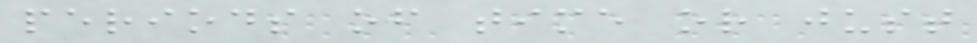periods of time or just
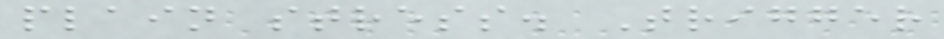plain stress. Trigger
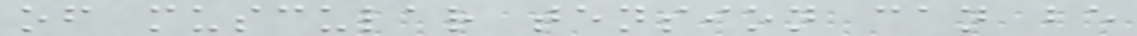of muscular tension can be
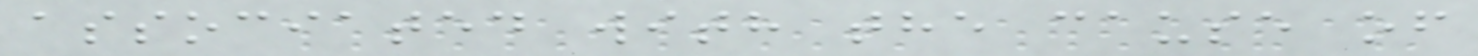associated with the cause of
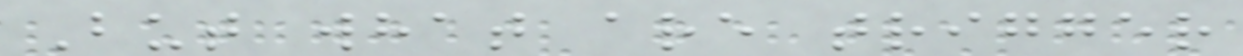But what are trigger
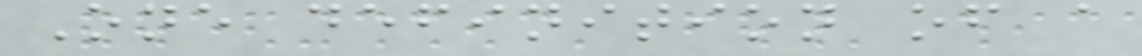One definition of a
